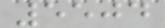5504
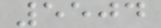5504
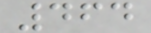464
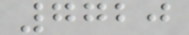7720
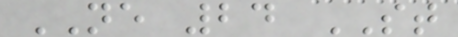NE 24 ST
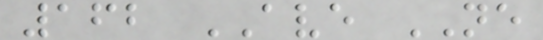162 AVE NE
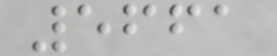5661
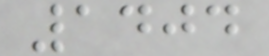1404
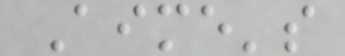Aime's
